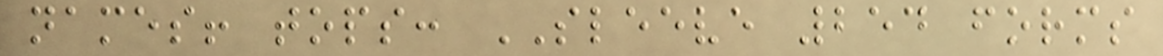names! tops: SLEEVE 254 forms
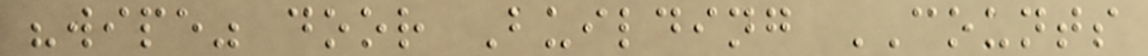"wipe" door Building COUNTS
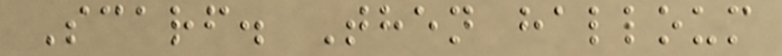Scarf. Then halloum
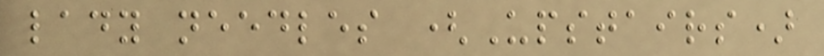lady needles (Upstairs)
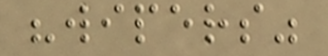"wipers"
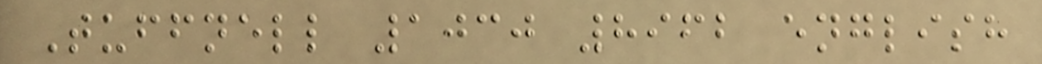Tuffnell 1030 8962 english
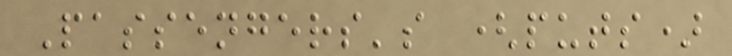Passengers's (puts)
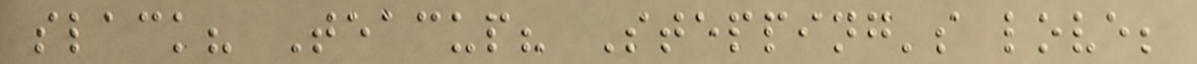slack? Teacup? Stepping's love;
